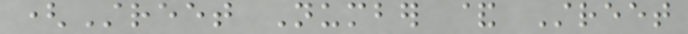(Street Number & Street
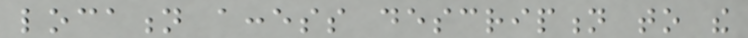location access description to the
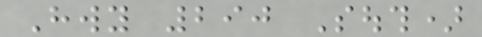Hwy 290 South)
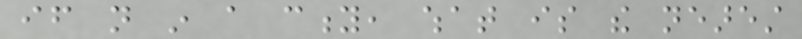if not in a city, what is the nearest
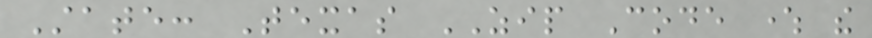State: Texas ZIP Code where the
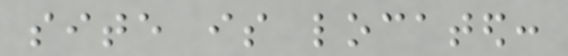site is located:
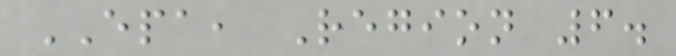EPA, Region 6.
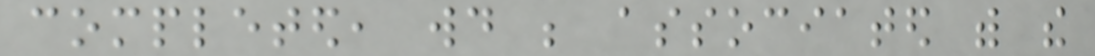completed, would be associated with the
